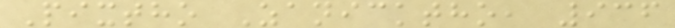Pixtho Zanicktho, 936
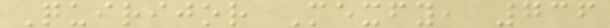Quirijor Mexfy, 736
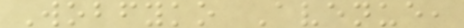Wobfyko Avenue,
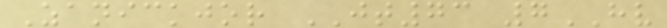Zanickjor JT73 7HV
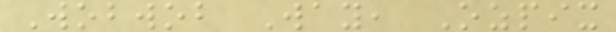Wobwob Way, Ozpix
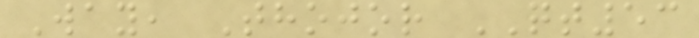Way, Thojor QT53
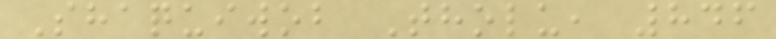Shaquiwob Tholu, 846
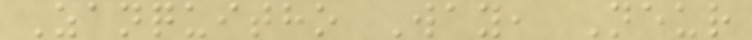Zanquitho Way, Neur
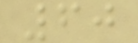60
